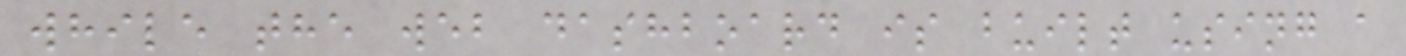while the web dashboard is built using a
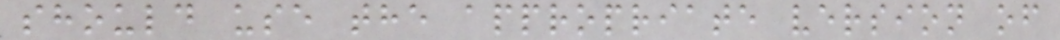should use the appropriate version of
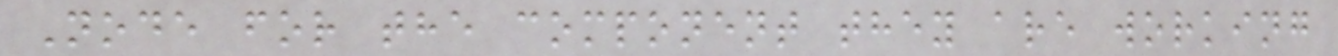Node for the component they are working
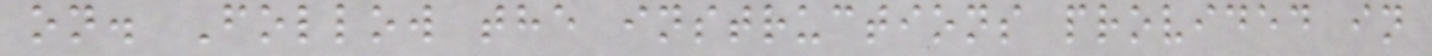on. Follow the instructions provided in
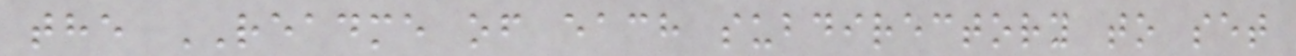the README of each subdirectory to set
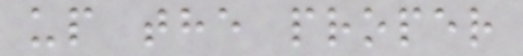up the proper
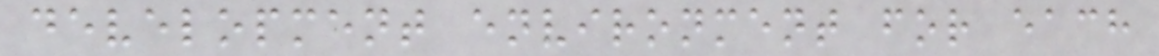development environment for each
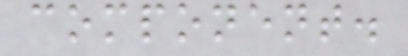component.
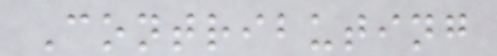Contributing
